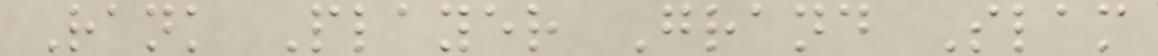Rank Player Grand Slam
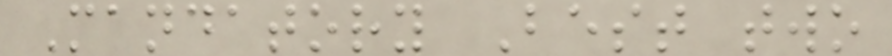Mandatory Best two
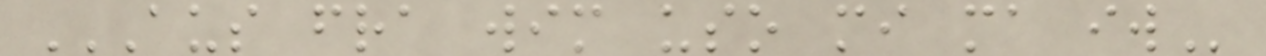AUS FRA WIM USO MI MA IW
